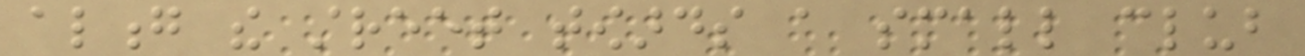along the street towards a small club
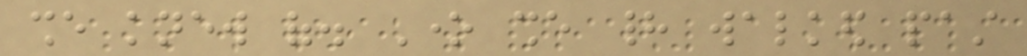she knew of. One she had walked past
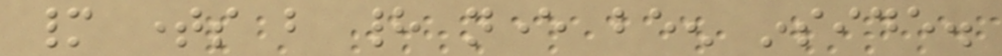many times but had never been inside.
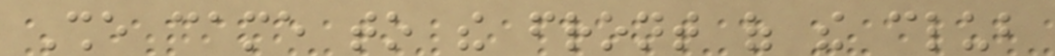She came to the front of the club
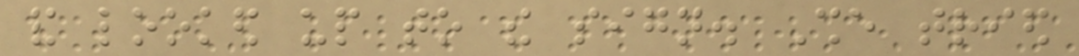and looked up to the sign. She tried
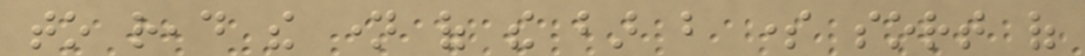to read the name of the bar but some sort of
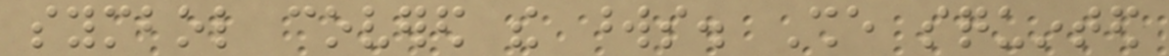symbol covered the words. She squinted
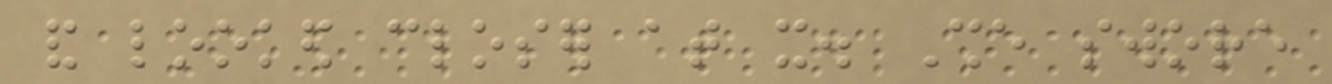and looked closer at it. She swore
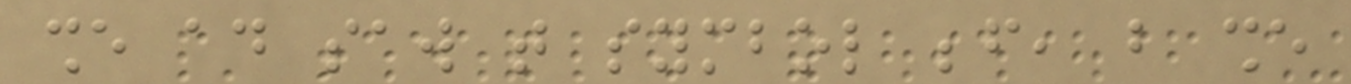she ad saw that symbol before, but she
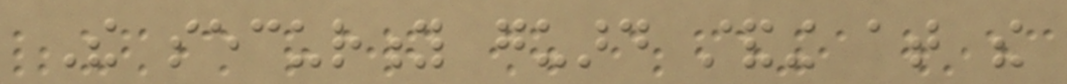The security guard standing at the
